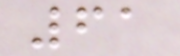61
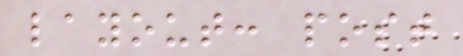layout: post
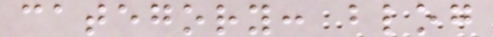category: blog
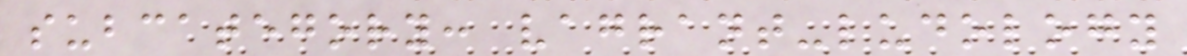subcategory: vagrant-ludology
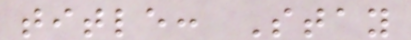title: Stay
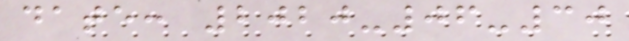date: 2020-06-30
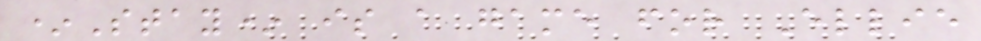*Stay* is a game for Ellie
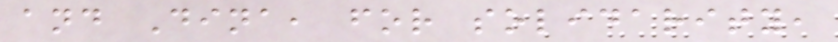and Dina, for solidarity,
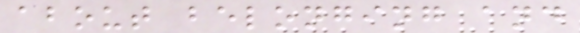about belonging and
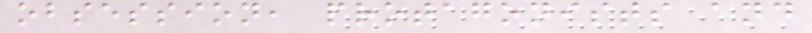obsession, protagonists and
